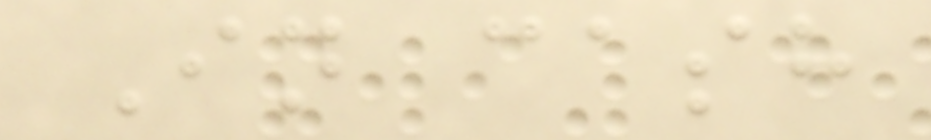In cash
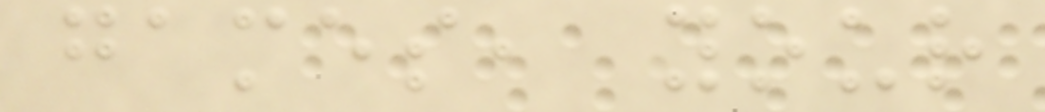games, your
